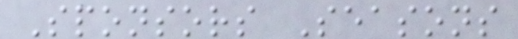Sponsors Seasons
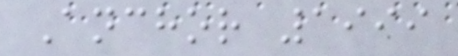Anchor 1999
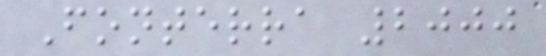Fonterra 2000
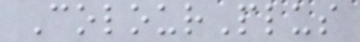ColourPlus
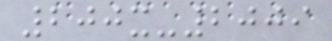200x-2009
